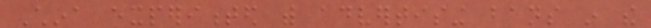China experimented with advertising bans in the
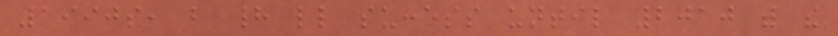1990s, but had little success until 2010 with the
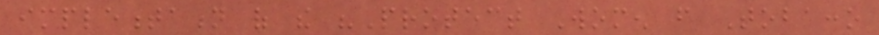implementation of the "Protect Women from Tobacco
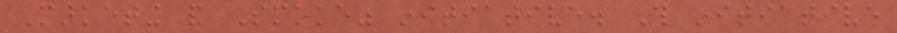Marketing and Smoke" initiative. This initiative
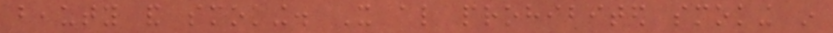beauty and smoking. It also prohibited smoking in
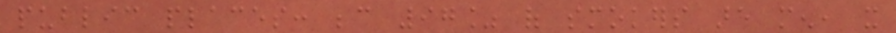public places: because 97% of smokers are men, it
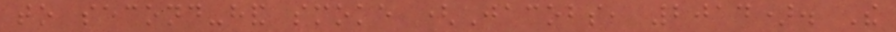to second-hand smoke (Jacobs, 2014). The
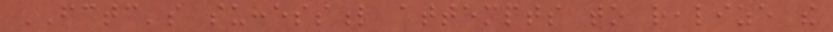FCTC's successful attempts to realize the
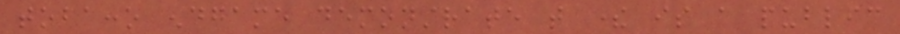tobacco endgame demonstrate that there is a public
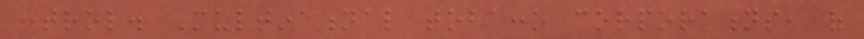control. Multinational tobacco corporations, of
